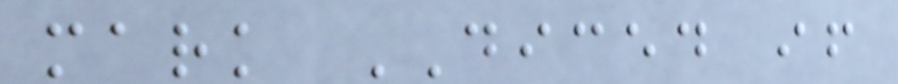mark DICED if
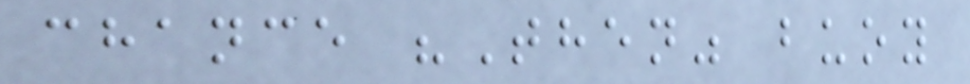chance "Then" buoy
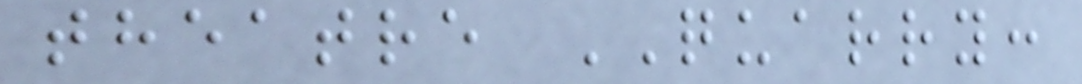theatre QUARRY:
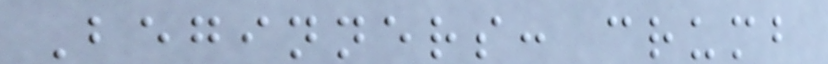Beginners: crumb
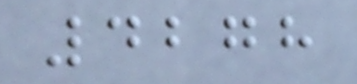4278
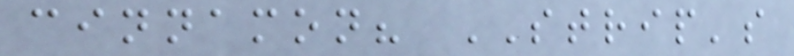cinnamon? STRIP's
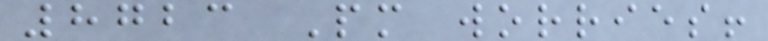8723 Pm worries!
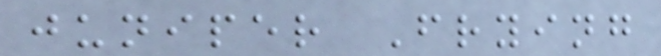juniper Frying
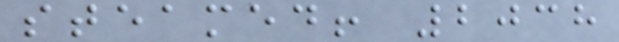steamed! 2038
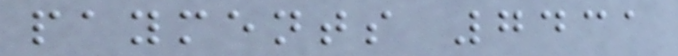payments 7431
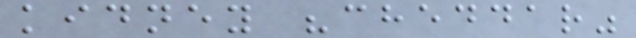kidney "cheddar"
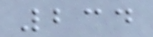234
